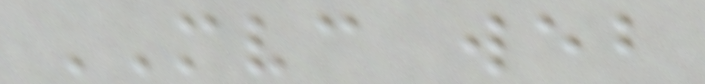MVC web
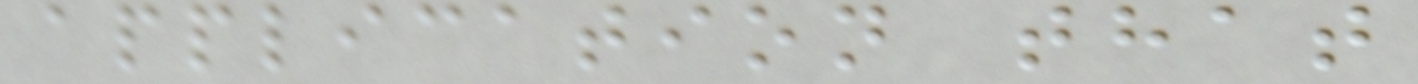application that
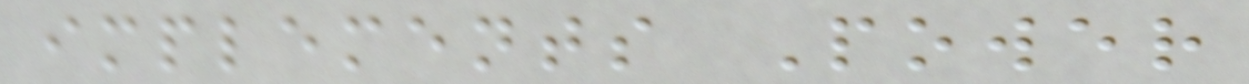implements Power
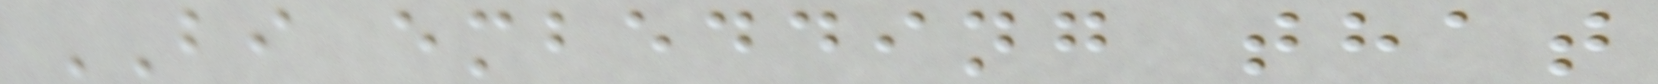BI embedding that
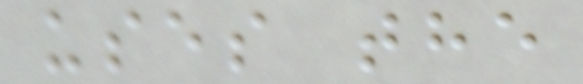uses the
